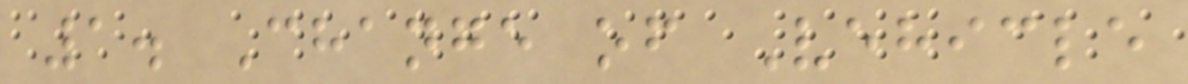1. Change of Vehicle
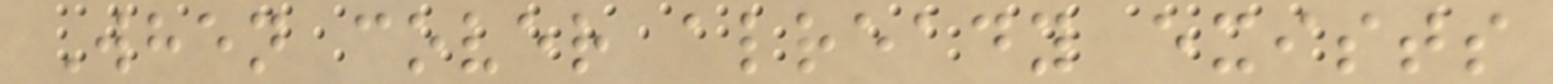When cover already exists
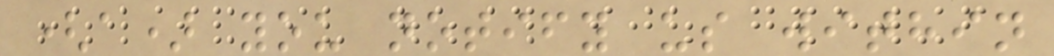(a) you notify us within
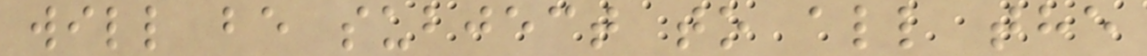will be subject to all the
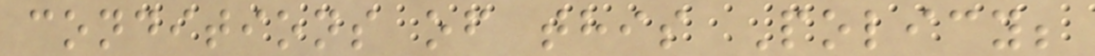conditions of this Policy;
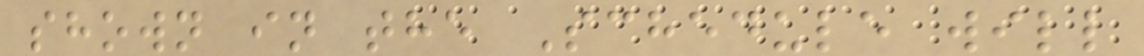shown in the Schedule will
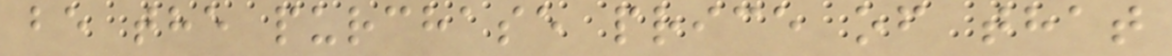be the purchase price of that
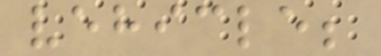vehicle;
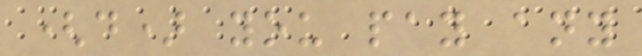(d) you pay any
